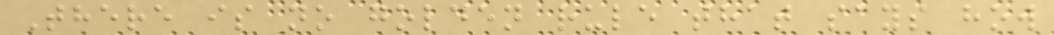There is no golden rule that says how
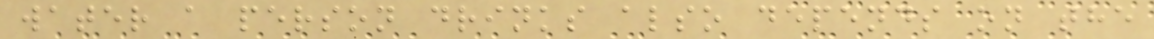water a person drinks also depends on the
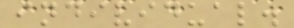individual.
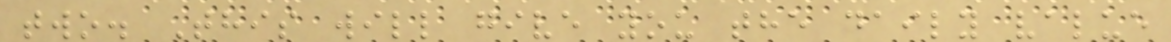two. This will give you the daily value
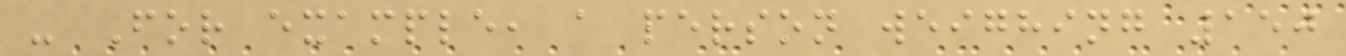- For example, a person weighing 150
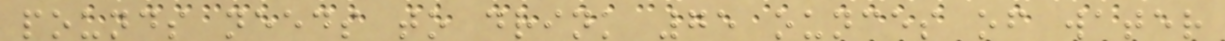pounds needs to drink 75 ounces of water
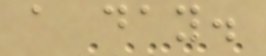a day.
